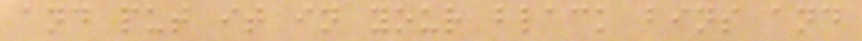and put it in your black bins and
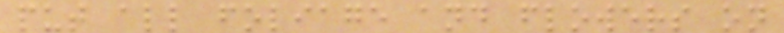put all foliage and flowers on
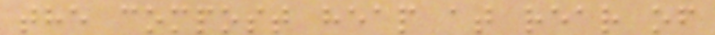the compost heap at rear of
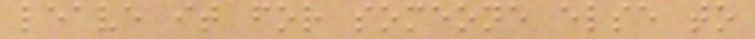leave it for someone else to
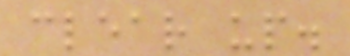clear up.
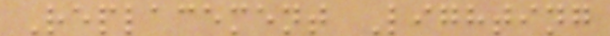Replacement Lighting
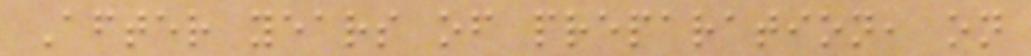After years of preparation, on
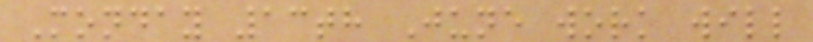Monday 13th June work will
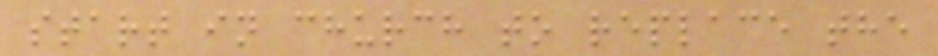start in church to replace the
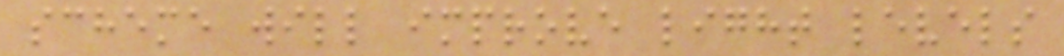scheme will improve light levels
